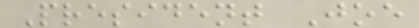President Joe
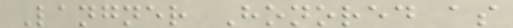Langner Honored as
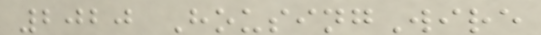2020 HousingWire
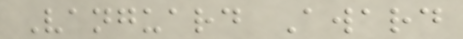Vanguard Award
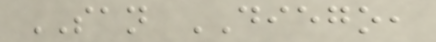SAN DIEGO,
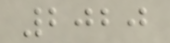2020
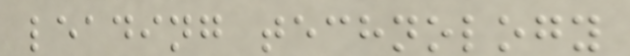leading technology
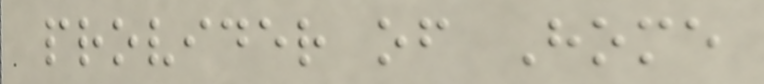provider of Home
